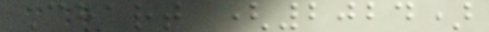Chart (2024)
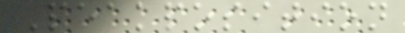Peakposition
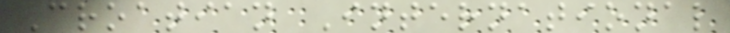Croatian International
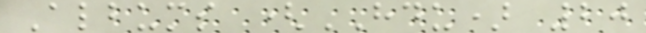Albums (HDU) 20
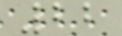22
